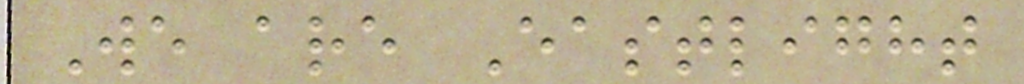We are Eastlight
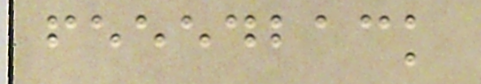feeedback
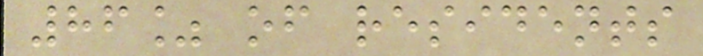86% of residents
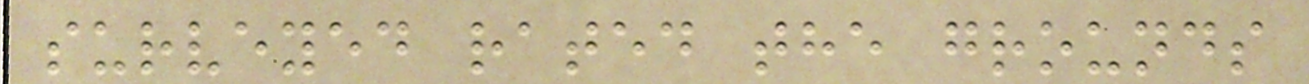surveyed rated the grounds
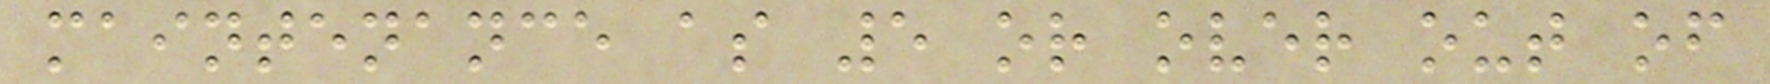maintenance as 5 or over out of
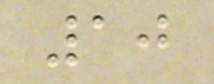10
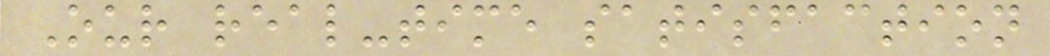Our real-time satisfaction
